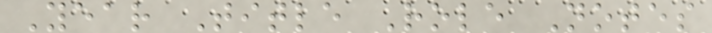Year Title Role Notes
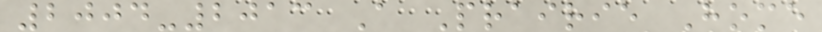2004-2013 A Prairie Home
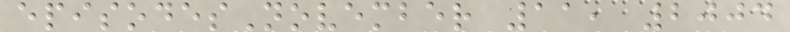episodesNovember 11, 2004
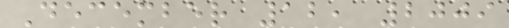December 12, 2009
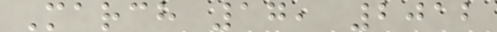March 17, 2012
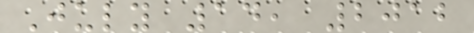July 14, 2012
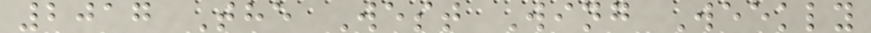2017 The West Wing Weekly
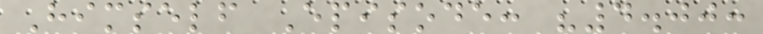Himself Episode: "4.00:
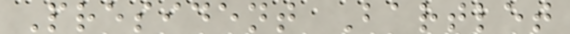President Bartlet
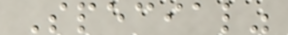Special"
